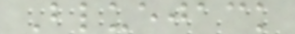Bluejack
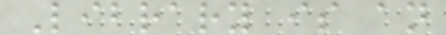Library is an
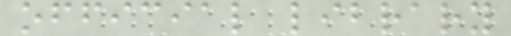official library
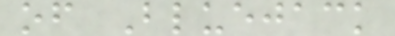of Bluejack
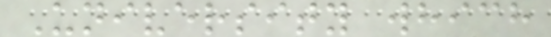University which
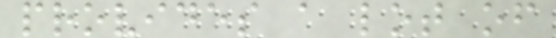provides a lot of
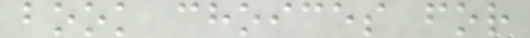book choices for
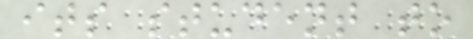its student to
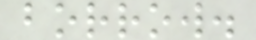borrow.
